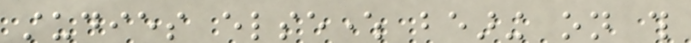studies elsewhere bearing on this
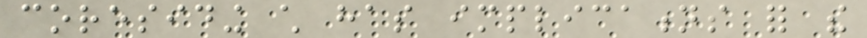coresiding child has implications for the
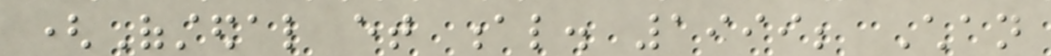(Ofstedal et al. 1999; Chan
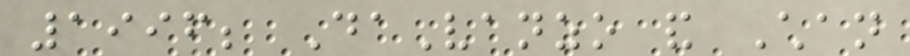1996; DaVanzo and Chan
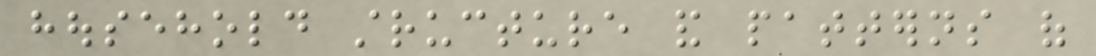household structure and patterns of
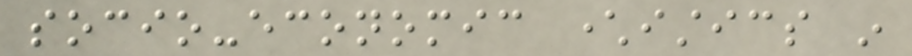socio-economic characteristics in
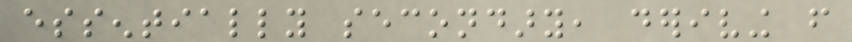essentially secondary, deriving from
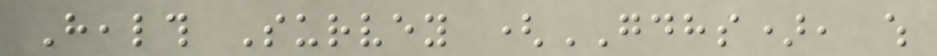Health Survey (GDHS), which
